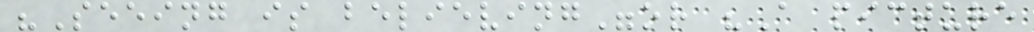"Seeing is believing"or "A picture
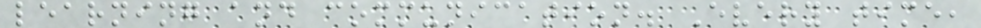learning and communication. Every time,
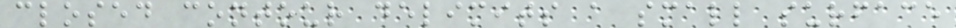closed contour delimits a small surface
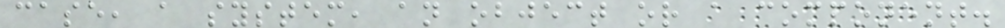case, a system, an object or a component.
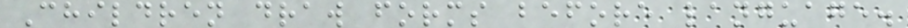Children draw forms before language.
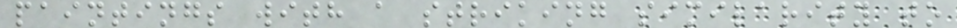paintings with a striking similarity to
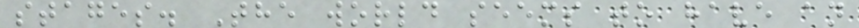stages. The world seems to have an
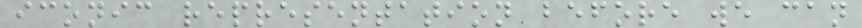iconic representation before we can
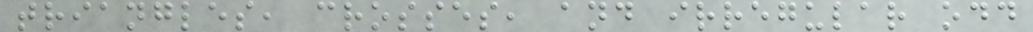triangles, crosses, and irregular odd
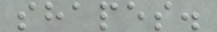shapes.
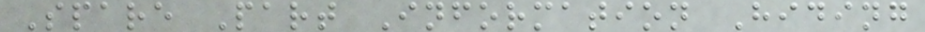Spare Part Information Hiding
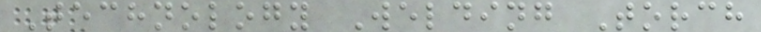Technology Welding Torch
